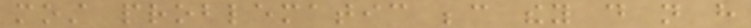most problematic because they do not have
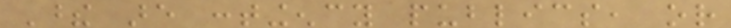These are contingency publics, or
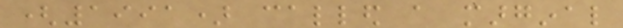(1991) called a marginal
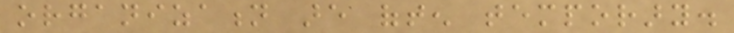organization are often temporary.
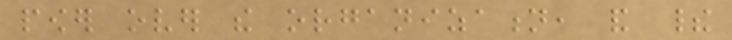power over the organization, and their
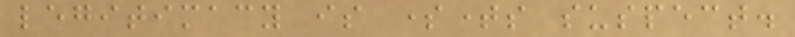legitimacy is sometimes suspect.
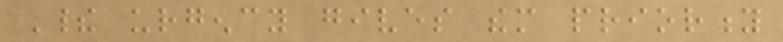Their urgency gives them priority
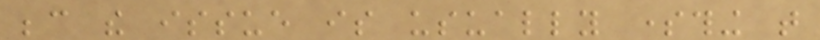because the issue is usually something that
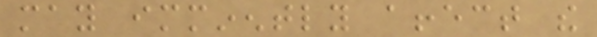may imminently affect the
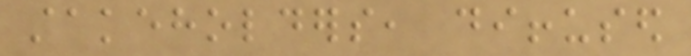stakeholders, diffused
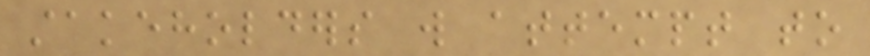stakeholders will attempt to
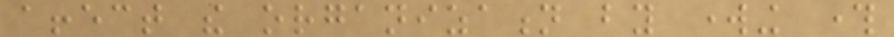affect the organization by working through
